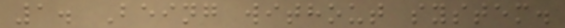1. Being without system.
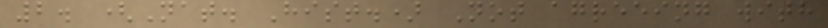2. (Nat. Hist.) Not agreeing with
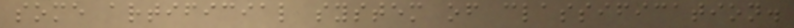some artificial system of classification.
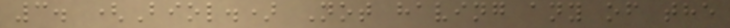3. (Biol.) Not having any of the
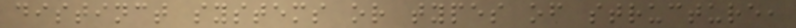distinct systems or types of structure,
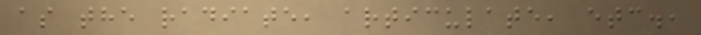as the radiate, articulate, etc.,
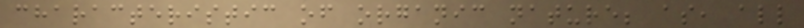characteristic of organic nature; as, all
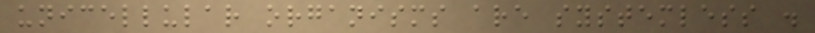unicellular organisms are systemless .
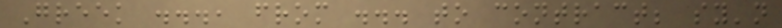Greek ..., from ... to contract; sy'n
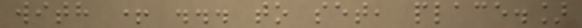with + ... to set, place.]
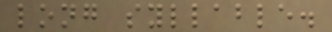long syllable.
